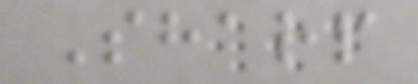Sharp
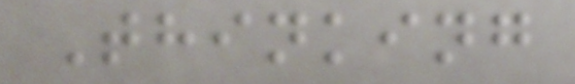Thinking
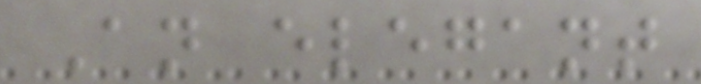An elegant
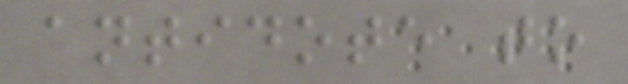antidote to
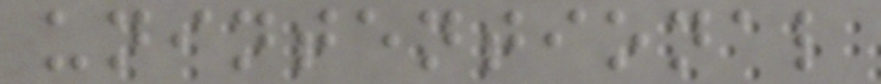unintentional
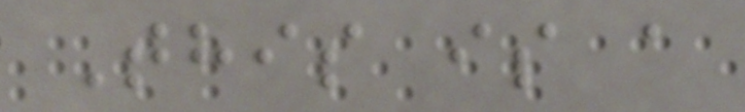This is a
